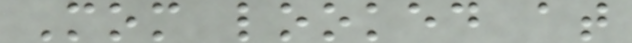Mom looked at
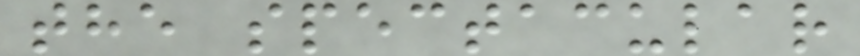the spectacular
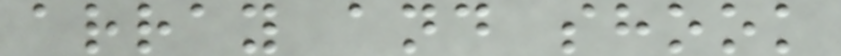array and shook
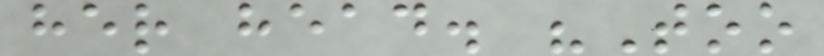her head. "Too
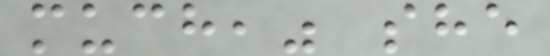much," she
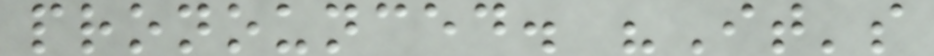pronounced. "It's
